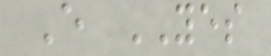E YES
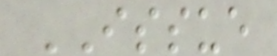ISSUE
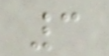3
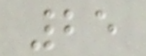25
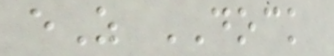eZ DOCK
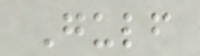Gulf
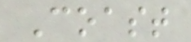Coast
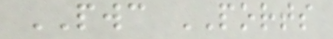PWC PORTS
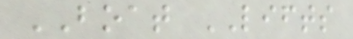BOAT LIFTS
